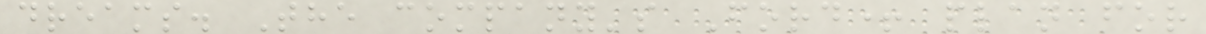dreams. The company's Ford+ plan for
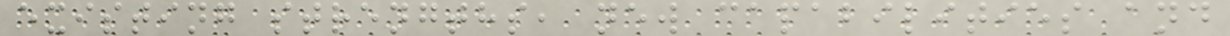existing strengths, new capabilities and
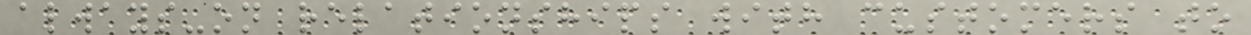always-on relationships with customers to
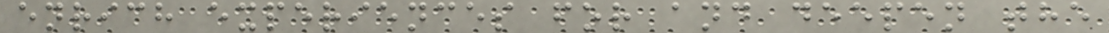enrich experiences for and deepen the
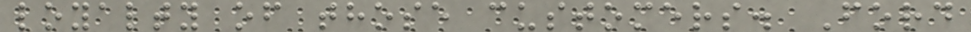loyalty of those customers. Ford
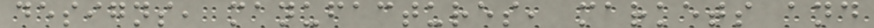designs, manufactures, markets and
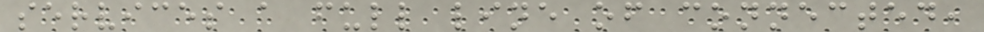services a full line of connected,
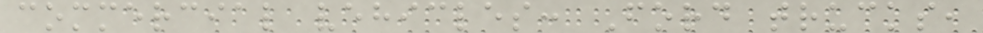commercial vehicles: Ford trucks,
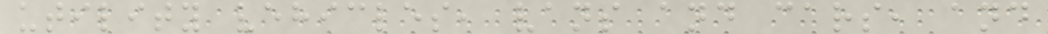utility vehicles, vans and cars, and
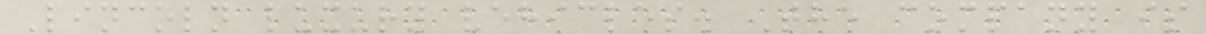Lincoln luxury vehicles. The company is
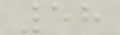58
